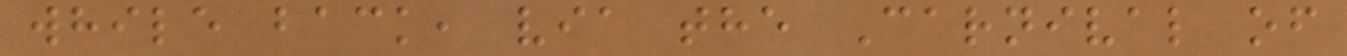while back, via the Carnival of
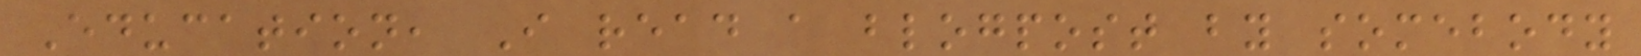Education, I read a blogpost by somebody
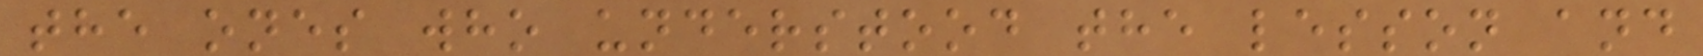the ones who understood the lesson and
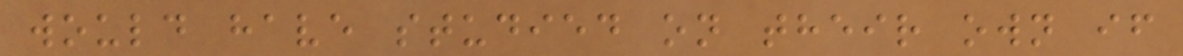would have studied on their own if
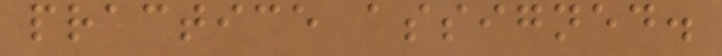practice assigned.
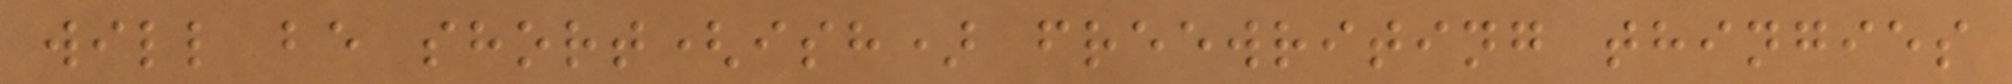will be short(ish) freewriting thingies
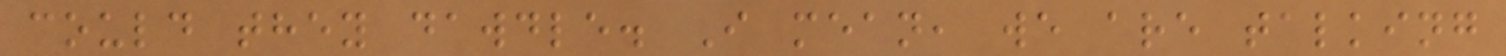could they dawdle. I mean, we are talking
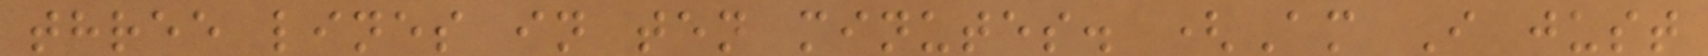three lines in ten minutes. (Am I just
